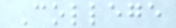College
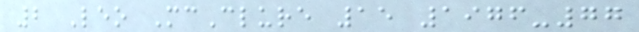2 Leo McClure 15 1976-77
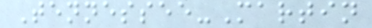Tennessee-Martin
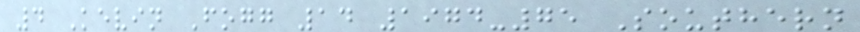4 Kevin Fogg 14 1974-75 Southern
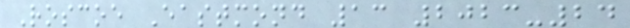Roscoe Eastmond 13 2023-24
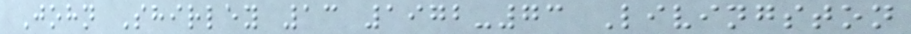John Shirley 13 1972-73 Livingston
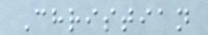Christian
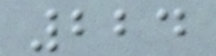224
